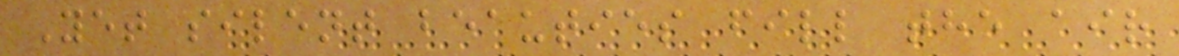Yet silent beauties fill the air
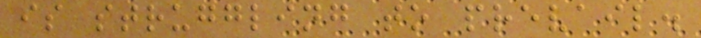is struggling to prevail.
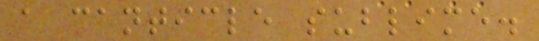a canticle sublime.
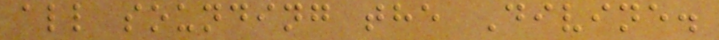all sounding the Divine.
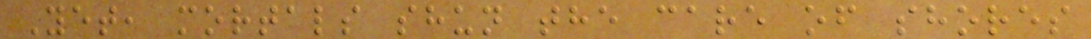Yet, mortals shun the care of shores
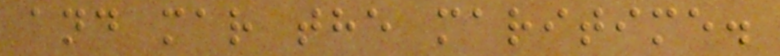and mar the maritime.
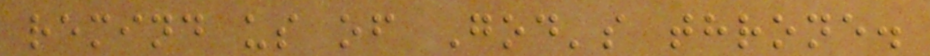remind us of God's throne.
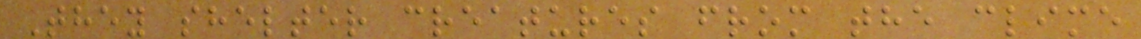They shelter creatures from the clime
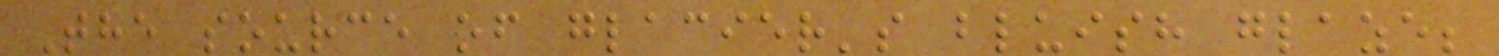The source of glacier's bluish glaze;
